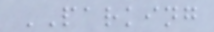PARKING
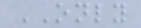ONLY
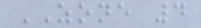ZONE 4
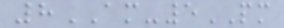8AM-5PM
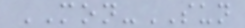MON-SUN
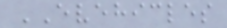EVEHICLES
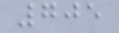705
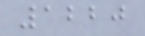1220
